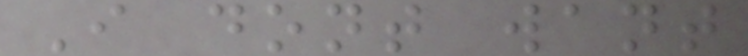I dont want
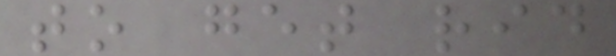to get rid
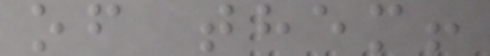of them!
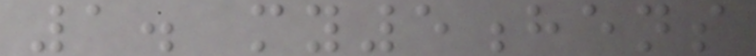1. my5hens
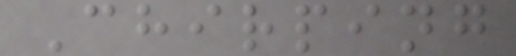Chirping
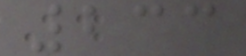233
